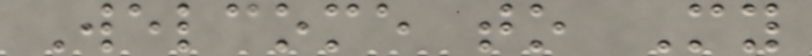Welcome to My
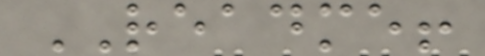README!
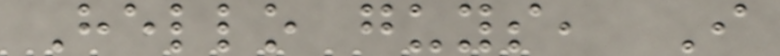Hello guys, I
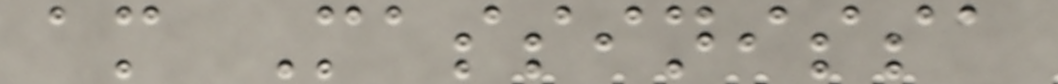am Massinissa
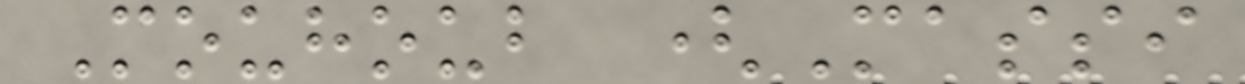Mouhoub (Massi
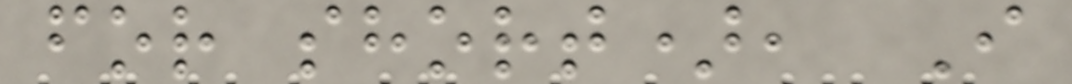for short), I
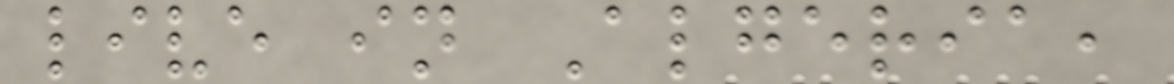live in Algeria,
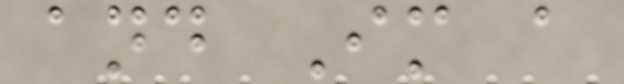and Im a
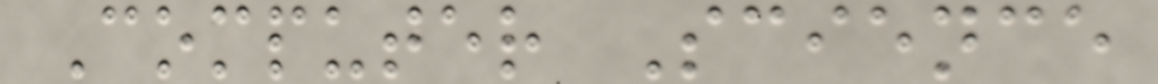Computer Science
